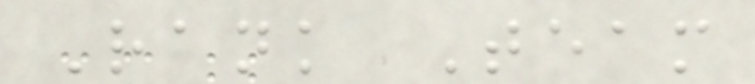Rank Team
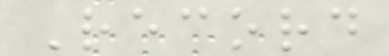Record
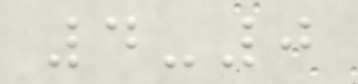4-0
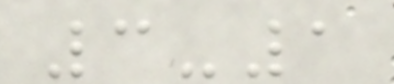3-1
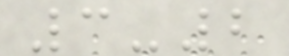3-2
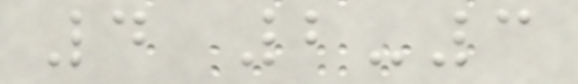4 2-3
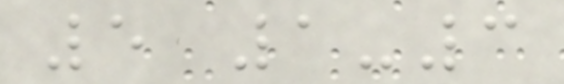5 1-3
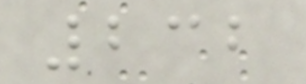232
